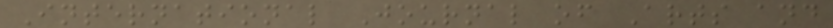International Journal of Arts and
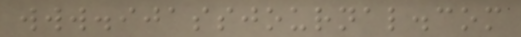www.ijassjournal.com
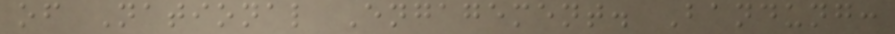of National Engagement. Bandung:
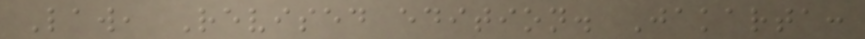Law, Revised edition. Jakarta:
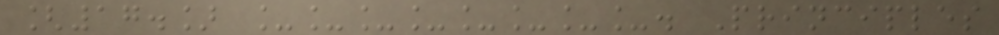[17.] ________. Principles
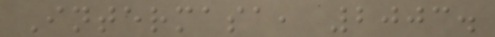Intermasa, 2003.
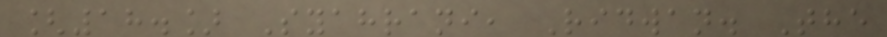[18.] Syahrani, Ridwan. The
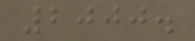2000.
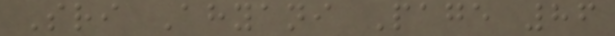Sri Ahyani Page 86
